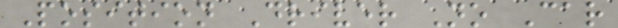Position Driver No Car
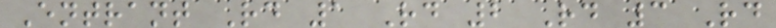Entrant Rd 1 Rd 2 Rd 3 Rd
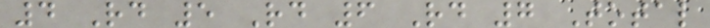4 Rd 5 Rd 6 Rd 7 Total
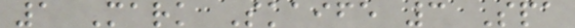1 Mark Skaife 3 Spa
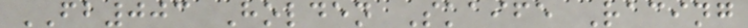FB003 Holden Skaife Racing
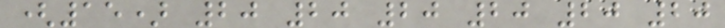(15) 20 20 20 20 20 20
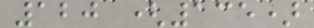120 (135)
